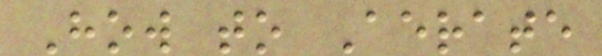How to Aerate
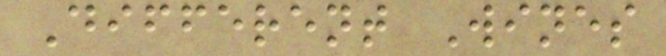Different Wines
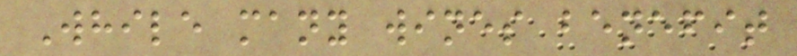While many wines benefit
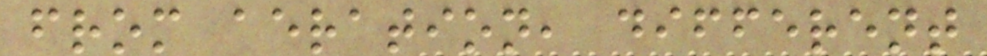from aeration, different
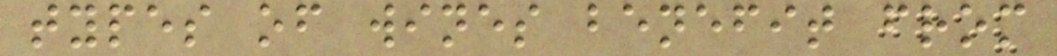types of wines benefit from
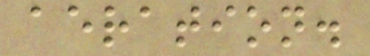aeration.
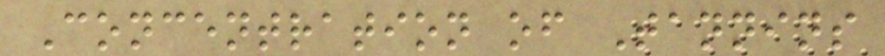Concentration of Tannins
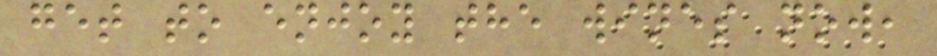get to enjoy the wines now,
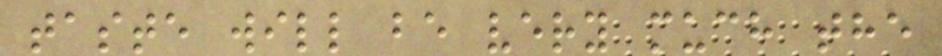taste will be very much the
